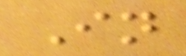In
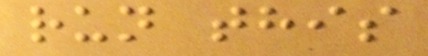run this
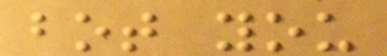bot you
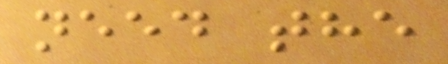need the
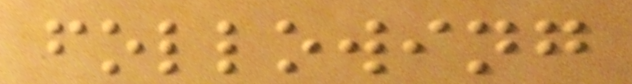following
